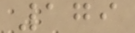179
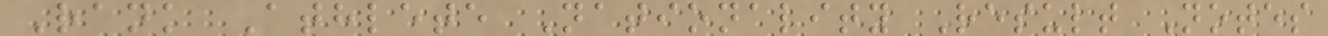Rank Athlete Nationality Result Notes
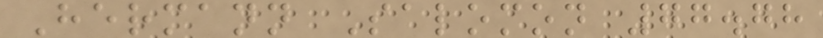Hermann Salomon 77.78
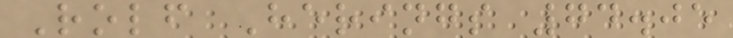Rolf Herings 74.05
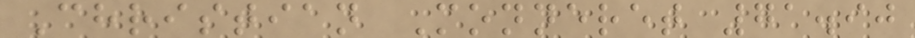Christian Monneret 71.90
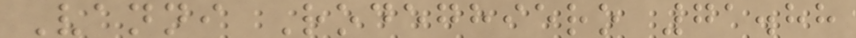Vanni Rodeghiero 71.88
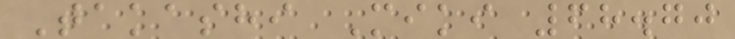Takashi Miki 68.70
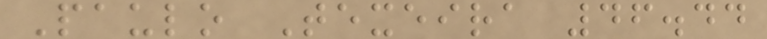Paulo Texeira 46.44
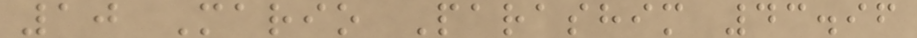10 Mario Parashim 43.96
